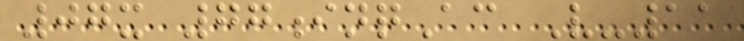07x 77inqAc V-11
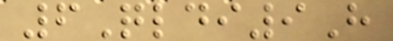6Qldi9H
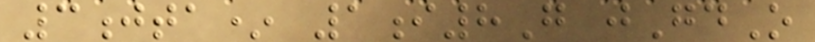3jta* 1i8G jGdO
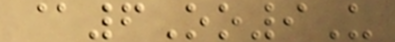@6Oo9U
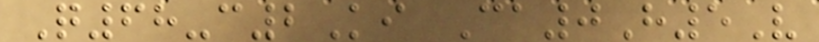Q68-c2Ki Ca0H5V
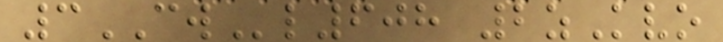3CWl608 2zKvo
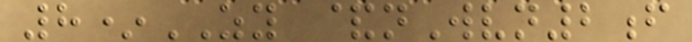8*ZY &nWvn2f
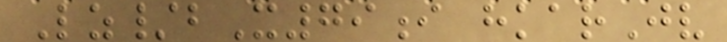Lz/bX79i hkarJv
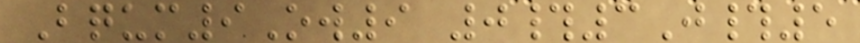Bqum9Ow9 0#3J#5
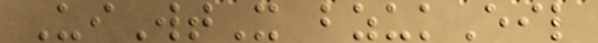UiWtX bzukEil
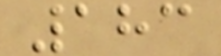183
